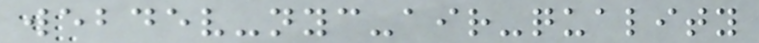webdev-nyc-air-quality
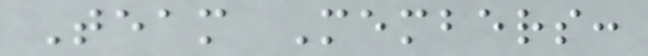Team Members:
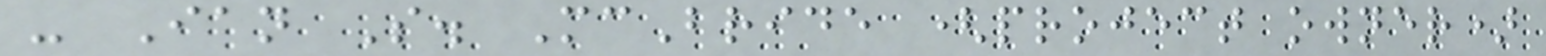- Ian S. McBride (project owner)
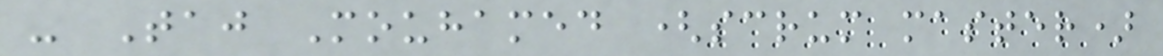- Taj Mouhamed (scrum master)
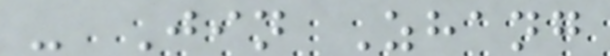- Jin Zhang
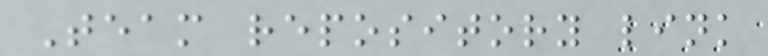Team repository link
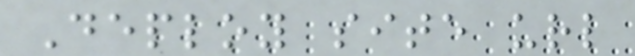Deploy site url
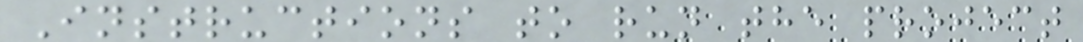Instructions to run the project
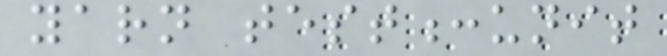yarn test:unit
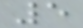5
